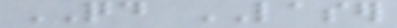QD LASER
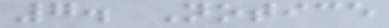7. Notice
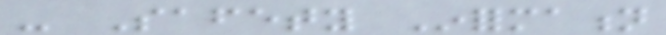- Safety Information
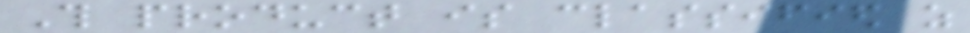This product is classified as
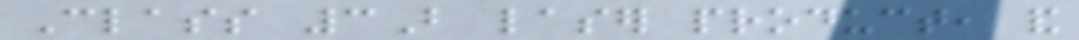Class 3B laser product, and
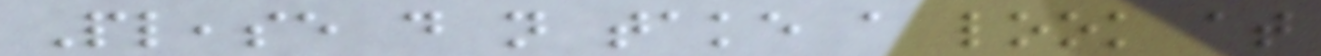Please do not take a look at
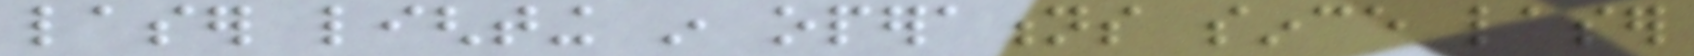laser lighting in operations since laser
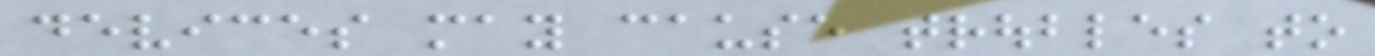devices may cause troubles to
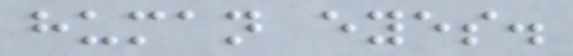human eyes.
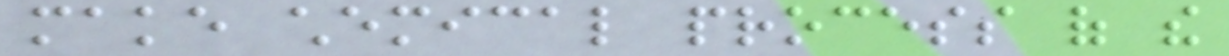make chemical process of the
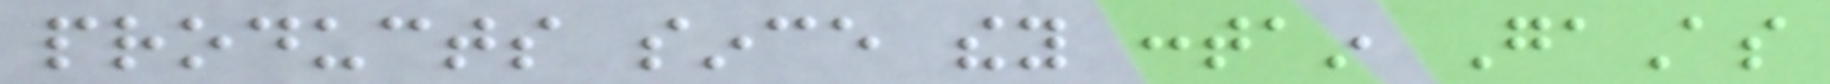products since they contain GaAs
